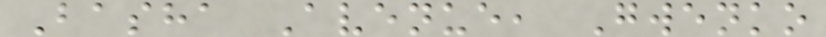Basha Avenue, Gwenko
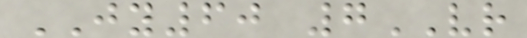JY60 7VR
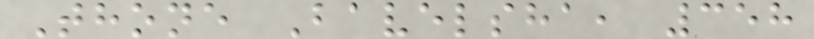Thone Bavelsha, 358
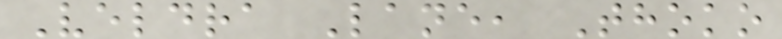Veldra Lane, Thoko
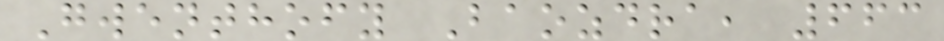Gwenthofy Baozdra, 663
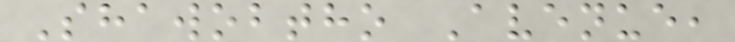Shawobtho Avenue,
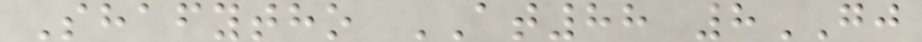Shafytho AT88 8GJ
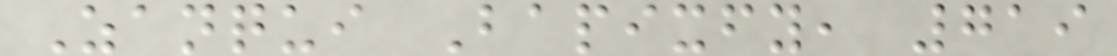Zanqui Bapixfy, 719
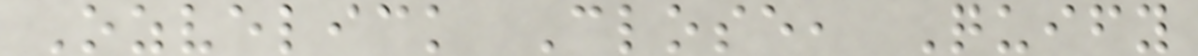Ozvelick Close, Quify
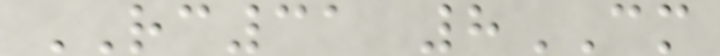RC31 8CM
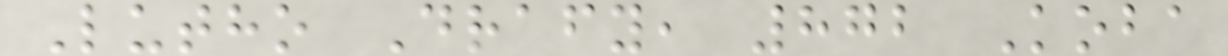Lutho Drafy, 872 Koba
